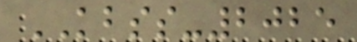KBSS-2025
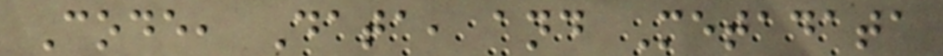Code, Data, and Metadata
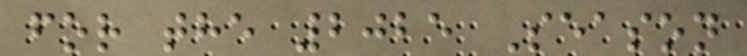for the 2025 Season
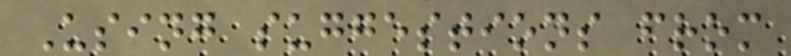Using suggestions from
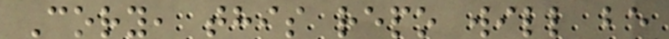Cory, this repo will be
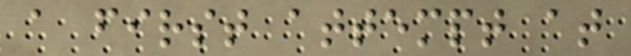a first attempt at
